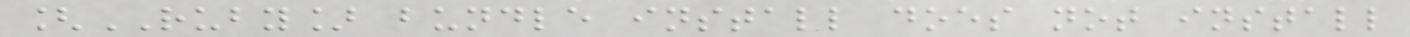[RUBY] bundle install does not install
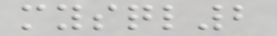mysql2
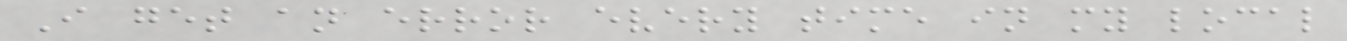I get an error every time in my local
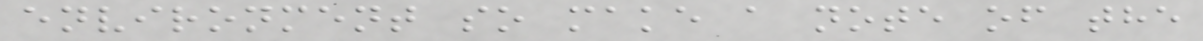environment so make a note of the
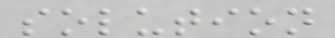solution
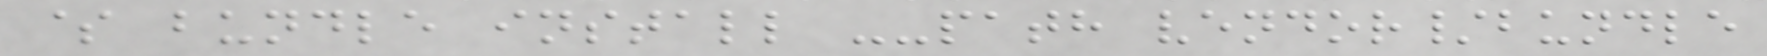$ bundle install --path vendor/bundle
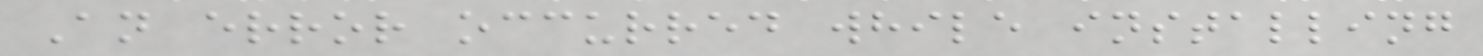An error occurred while installing
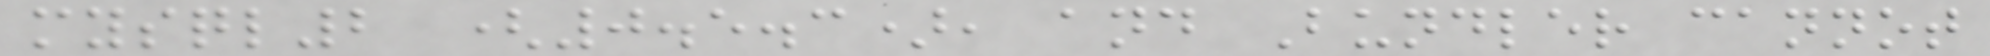mysql2 (0.5.3), and Bundler cannot
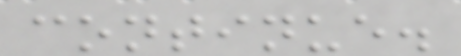continue.
